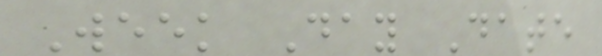Week Day Date
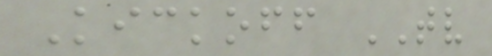Kickoff TV
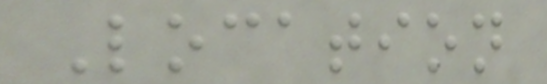Location
